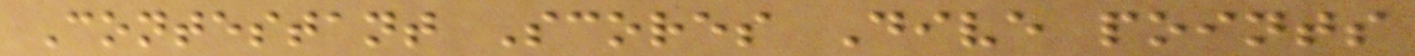Contestant Scores Dive points
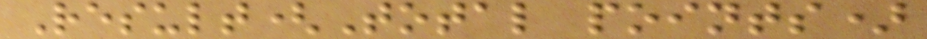Result(Total points)
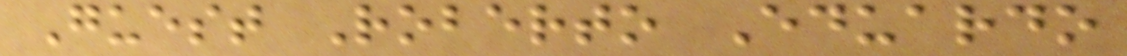Guest Roberto Eduardo
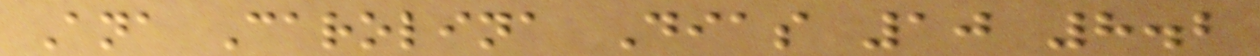Ana Carolina Dias 10 8.2
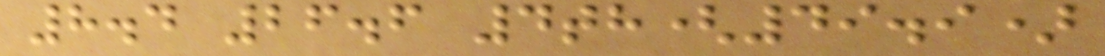8.4 26.6 4th(49.9)
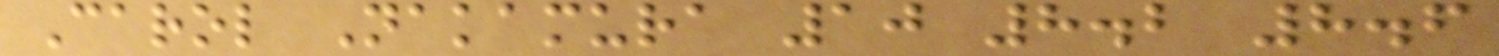Carol Nakamura 10 8.2 8.6
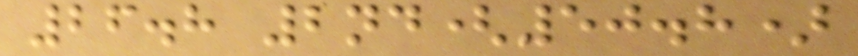26.8 2nd(50.8)
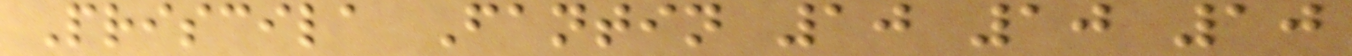Priscila Fantin 10 10 10
